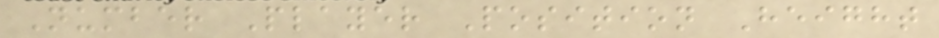Number Player Position Height
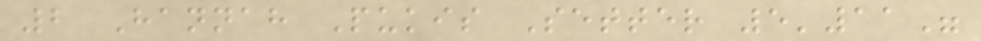2 Hannah Pukis Setter 5'11"
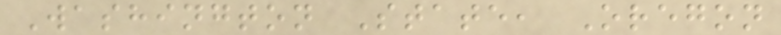Washington State, Oregon
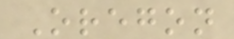Oregon
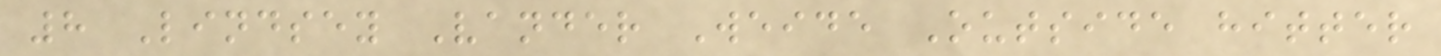8 Lindsey Vander Weide Outside hitter
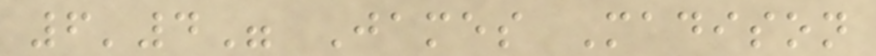6'4" James Madison
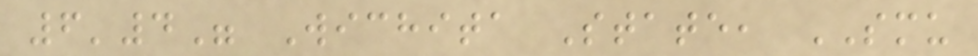6'4" Wichita State, SMU
